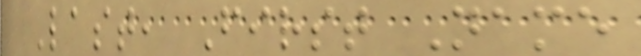Last, First Name
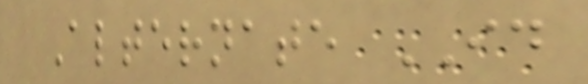Alternate ID
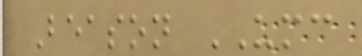Beason UMC
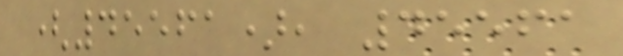(45561), 45561
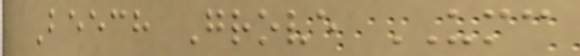Beech Grove UMC
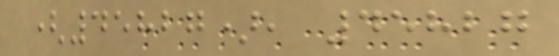(45827), 45827
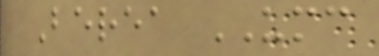Berea UMC
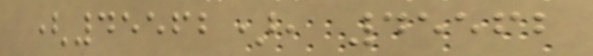(45562), 45562
